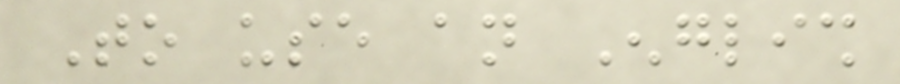To use an English
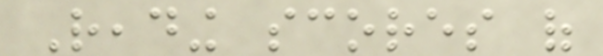Reading scores of
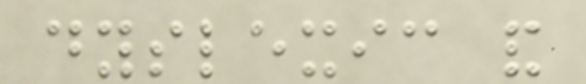dyslexic and
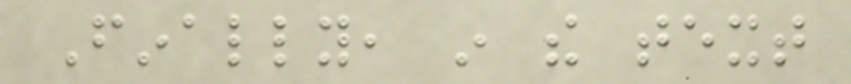Finally, in the text
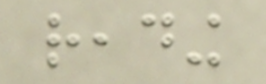reading
